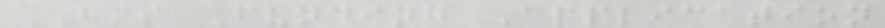HMS Funding Application
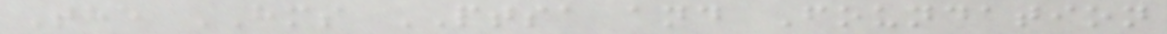The HMS PTSA and Foundation
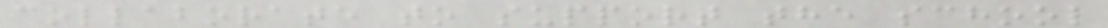collaborate to support the school
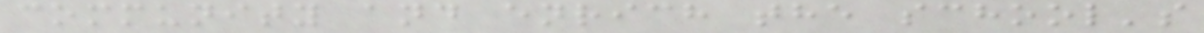community and enrich the school's
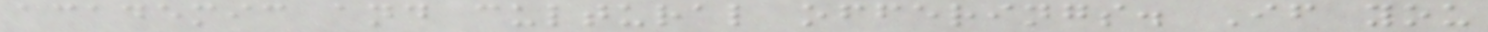academic and cultural offerings. If you
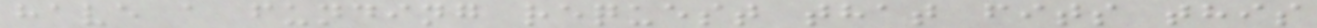have a funding request that fits this
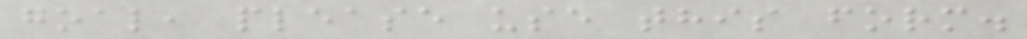goal, please use this form.
